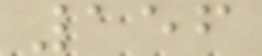156
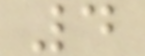4
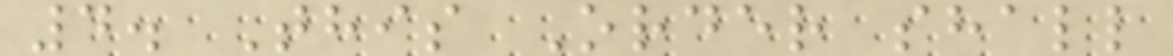4. This Order shall
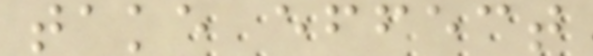take effect
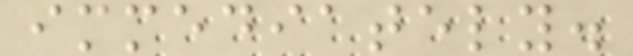immediately.
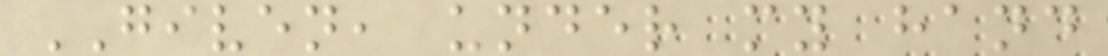GIVEN, under my hand
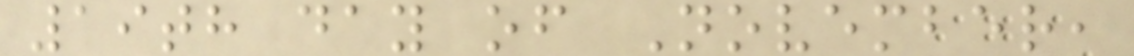19th day of November,
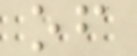of
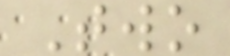Two
